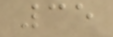35
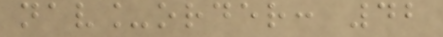nav_order: 42
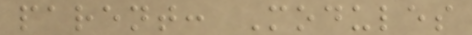parent: Modules
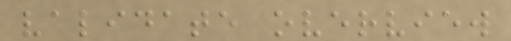validate overview
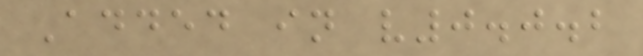Added in v0.0.2
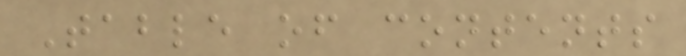Table of contents
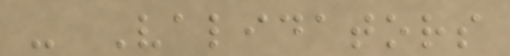- Validators
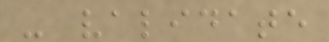- validate
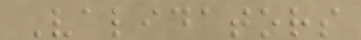Validators
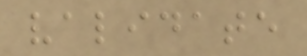validate
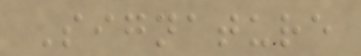Signature
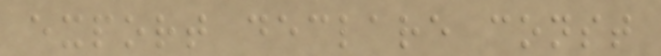export declare const
